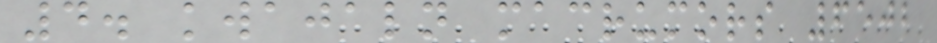4. kwajaln macrumors 6502
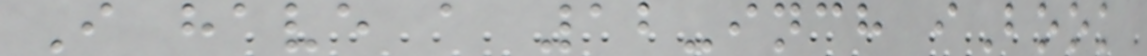I have a 12-inch iBook
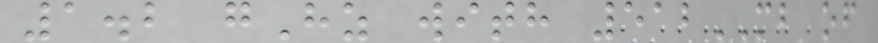1.2 gHz with 512MB of
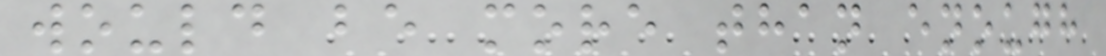would be more than enough
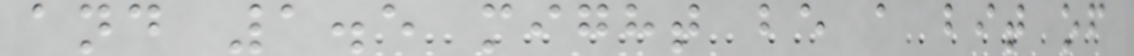and 1.5 might be a bit of
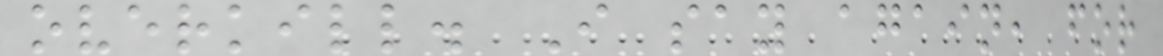overkill. I say again, for
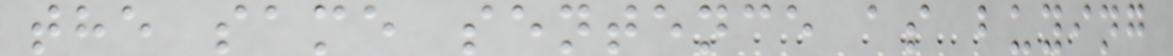the same sentence as buying
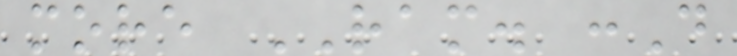more RAM. :D
